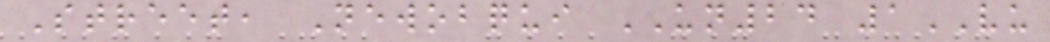Street, Newobqui UN24 1VU
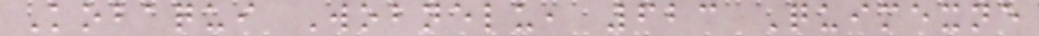Kobaqui Wobnelu, 623 Quimexne
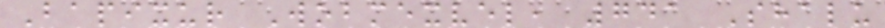Bapixur Wobmexvel, 741 Shalu
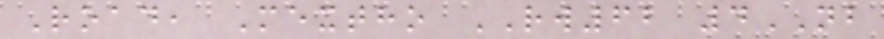Road, Mextho RW62 4NB
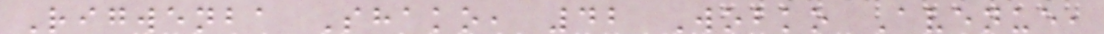Rigwenba Shako, 42 Wobko Avenue,
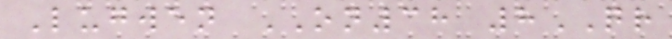Lugwen ON38 8QR
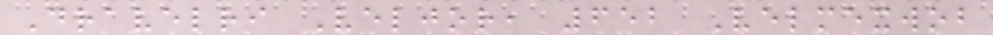Dravelri Veljor, 652 Velmexwob
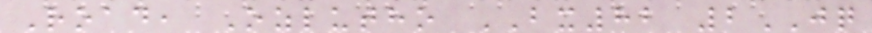Road, Ozlutho BX82 2JQ
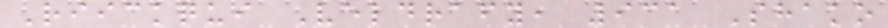Riickqui Veldrafy, 931 Shako
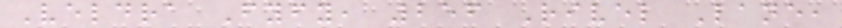Veldra Fyfy, 256 Rivel Lane,
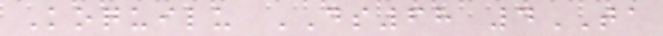Koquilu DS68 4TA
